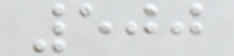500
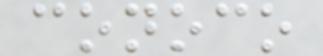conoco
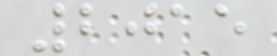2015
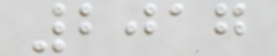2017
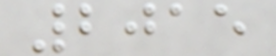2015
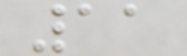11
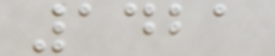1421
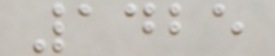1425
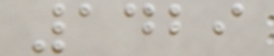1429
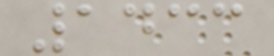1433
